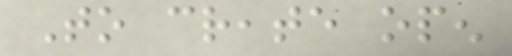To create open
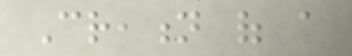Creation of a
